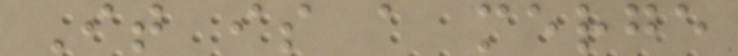It is a merge
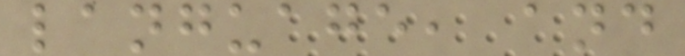language, and
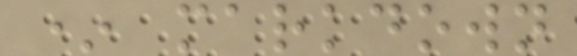* markdown
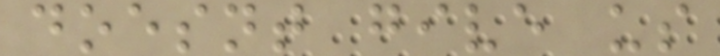doesnt give us
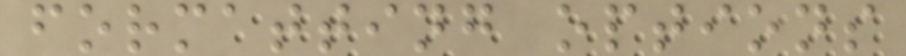formatting options
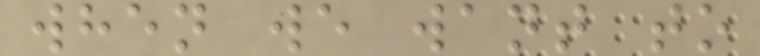when we want to
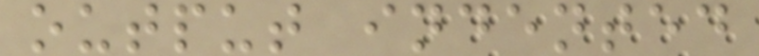output indented
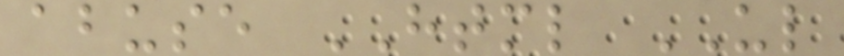abuse HTML UL
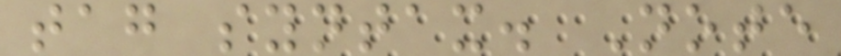tag syntax. Note
